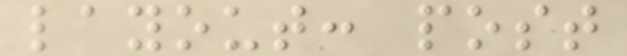layout: post
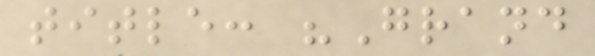title: "Grand
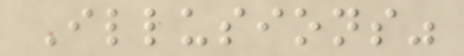Illusions"
